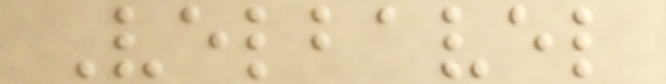Velbavel
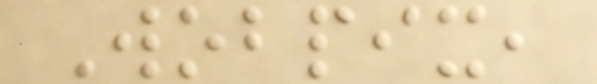Wobpix,
